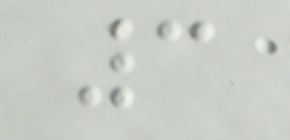3
